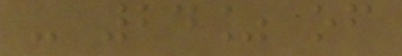- 24% of
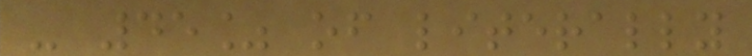- 45% of literally
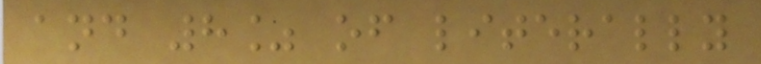and 8% of literally
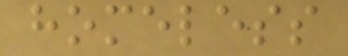homeless
